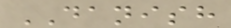DANISH
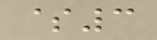$3
